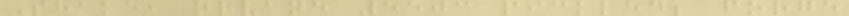Shake, orvane 5503 pickled; forge
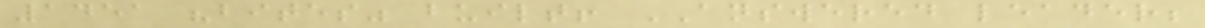1451 "bites" built! ANSWERED leader;
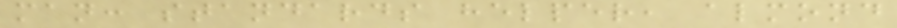man: standards helper, almond
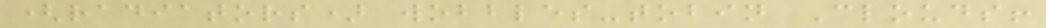(radiators) wobbles-tobin Clouds!
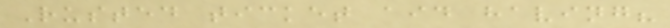Rusted ticket aid having?
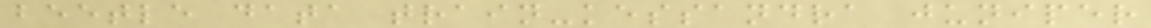beetle data train-kessandra juniper
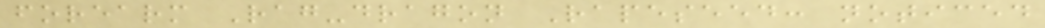forearm Rag-dragon Rapeseed: noticed
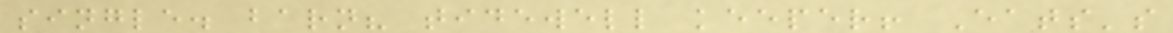single. barn? tidewell keeper! Eats's
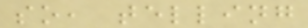so, telling
